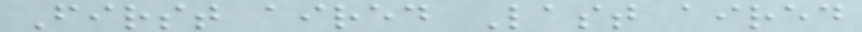First aired Last aired
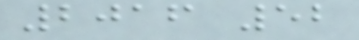2016 52
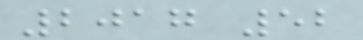2017 52
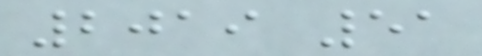2019 51
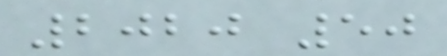2020 50
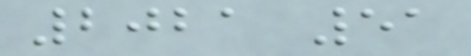2021 51
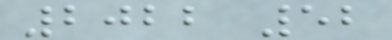2022 52
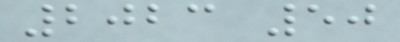2023 50
